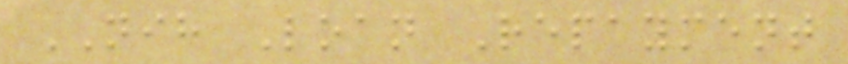NIH Loan Repayment
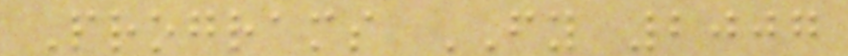Programs FY 2007
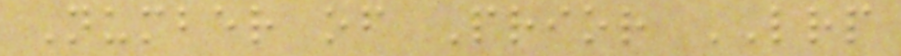Number of Prior LRP
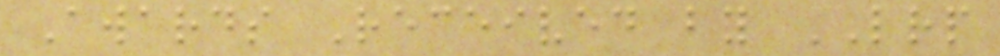Awards Received by LRP
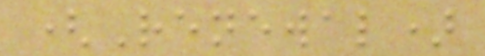(Renewal)
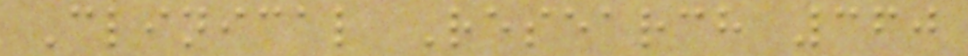Clinical Research 360
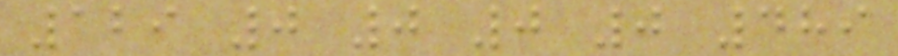129 0 0 0 0 489
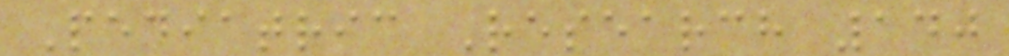Pediatric Research 140
